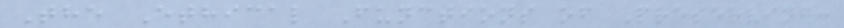The Ethical Functions of Preserving:
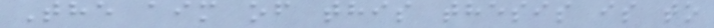The aim of this thesis is to
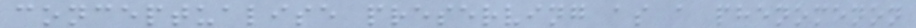conceptualise preserving as a phenomenon
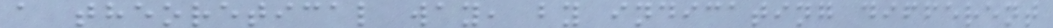a theoretical way, by indicating different
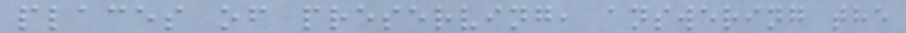places of preserving, answering the
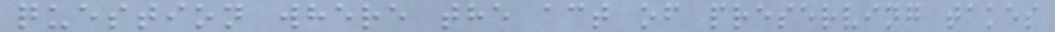question where the act of preserving takes
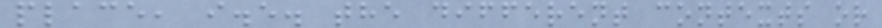place, i.e. the different contexts or
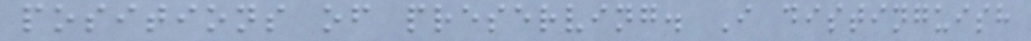positions of preserving. I distinguish
